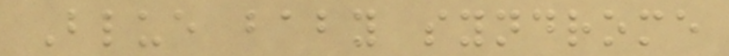Blue baby syndrome
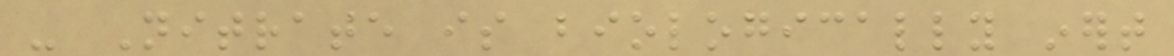- Nitrate is biologically inert
